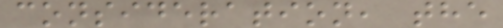consideration, the
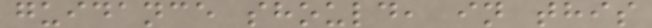guidance should, in this
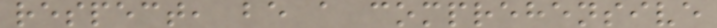respect, be a comprehensive
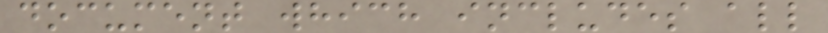document which includes all
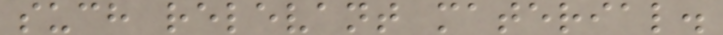such relevant material.
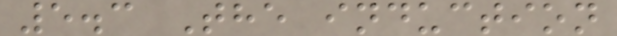5.3 The induction
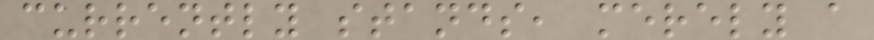currently stands, merely a
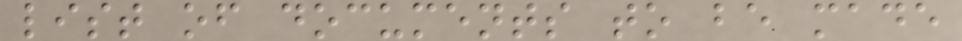list of documents to be made
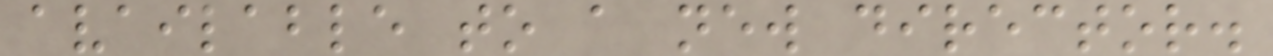available to a new director.
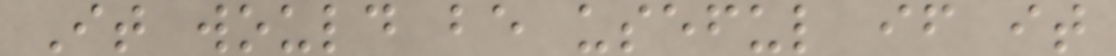It would be useful if it
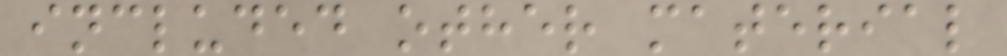included other material
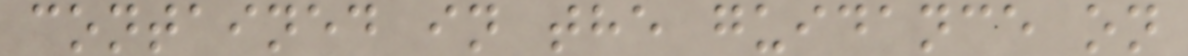contained in the guidance on
